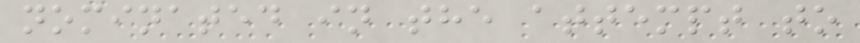nominated in the attempt to
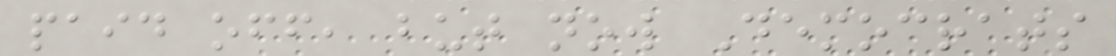paid off, but now Democrats
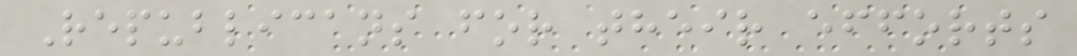Republicans for their efforts
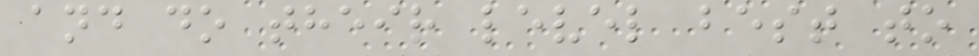and do their level best to
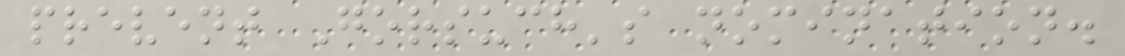prevent Gorsuch's nomination.
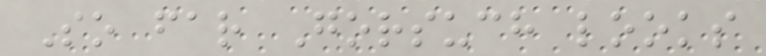So far Gorsuch looks
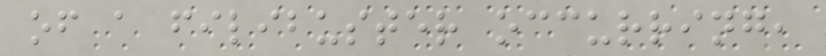of a filibuster occurring,
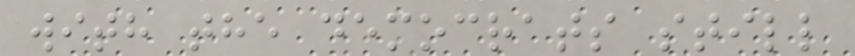with the democrats still
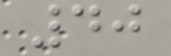40
